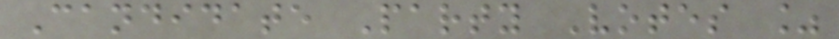Candidate Party Votes %
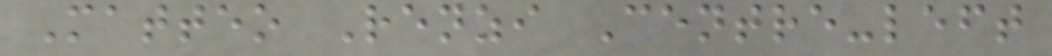Matteo Renzi Centre-left
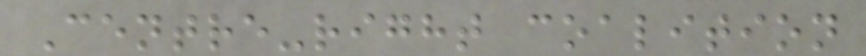Centre-right coalition
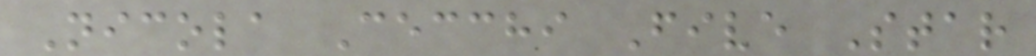Nicola Cecchi Five Star
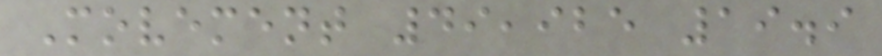Movement 49,925 19.9
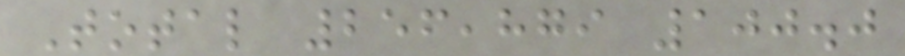Total 256,879 100.0
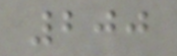200
